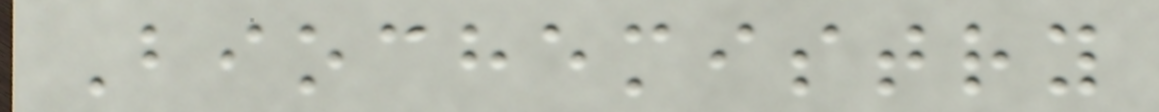Biochemistry
